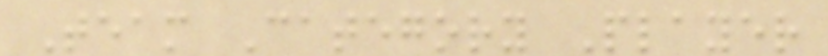Team Category Player
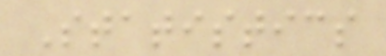Statistics
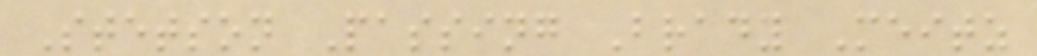Stetson Passing Brady Meitz
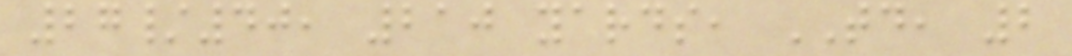27/40, 210 yards, TD, 2
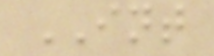INT
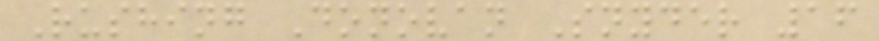Rushing Donovan Snyder 16
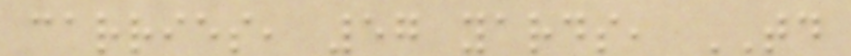carries, 57 yards, TD
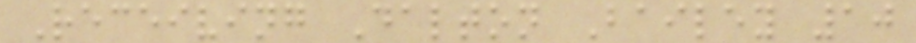Receiving Dalton Bailey 10
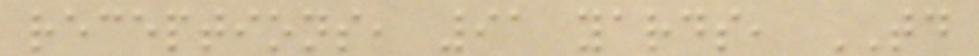receptions, 91 yards, TD
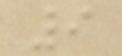9
